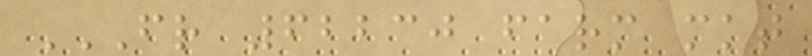FR 62230 FARM MKT
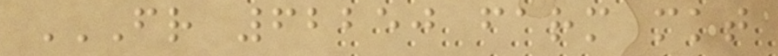FR 62250 FARM MKT
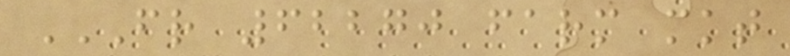FR 62270 FARM MKT
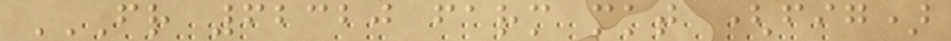FR 62320 FARM MKT (FIG)
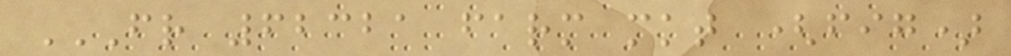FR 62321 FARM MKT (FIG)
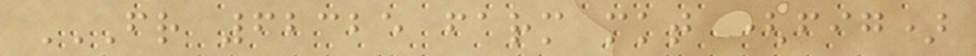FR 62325 FARM MKT (FIG)
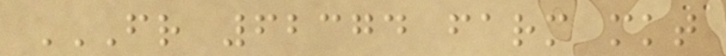FR 62374 FARM MKT
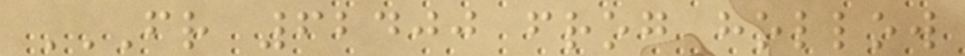FR 62400 FROG HOLLOW
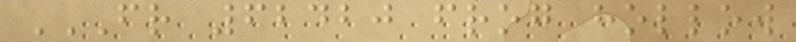FR 62420 FROG HOLLOW
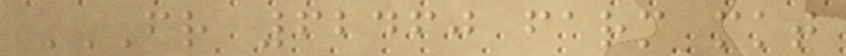FR 62460 FARM MKT
